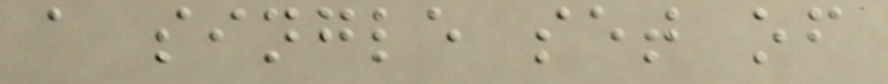a single set of
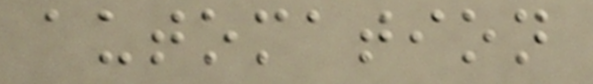automation
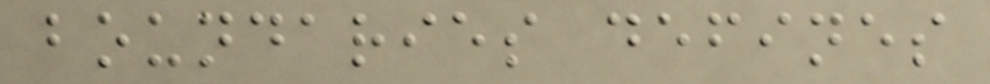boundaries defines
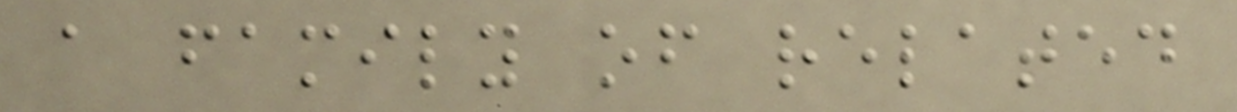a family of related
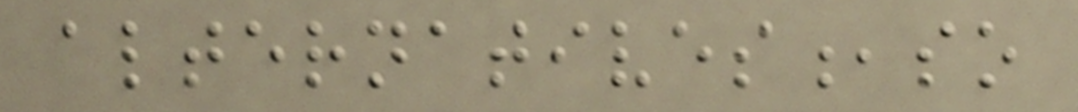alternatives,so
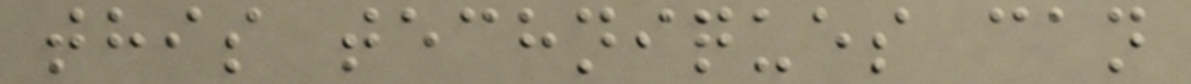this techniques can
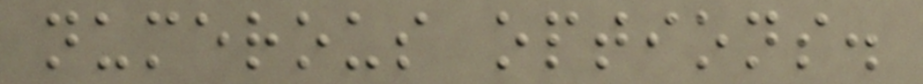numerous options.
